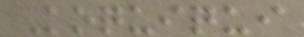Koquiqui
